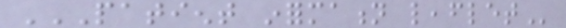PATIENT INFORMATION LEAFLET
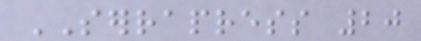SERRAPRESS 20
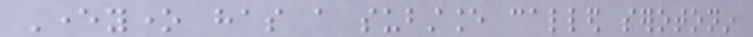Everyone has a substance called serotonin
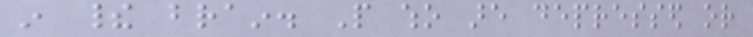in their brain. People who are depressed or
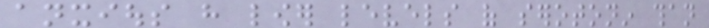anxious have lower levels of serotonin than
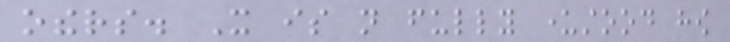others. It is not fully understood how
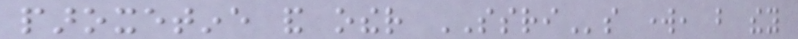paroxetine and other SSRIs work, but they
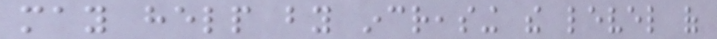may help by increasing the level of
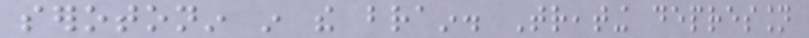serotonin in the brain. Treating depression
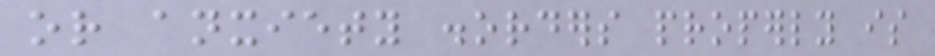or anxiety disorders properly is
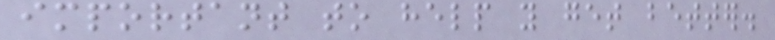important to help you get better.
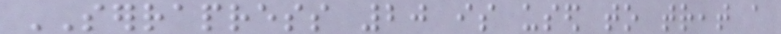SERRAPRESS 20 is used to treat a
